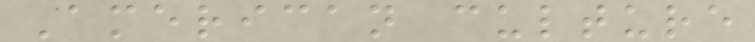American culture
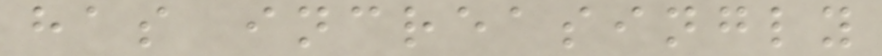has increasingly
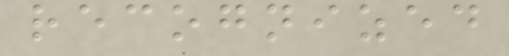recognized
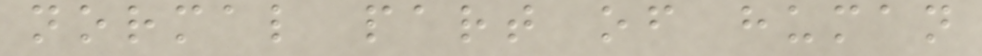normal part of human
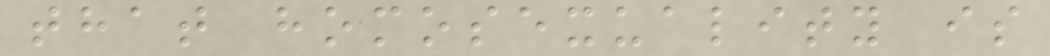that homosexuality is
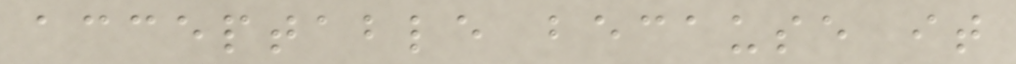acceptable because it
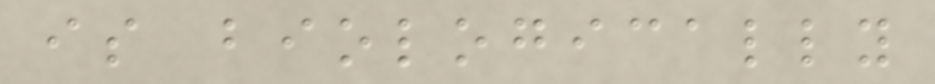is biologically
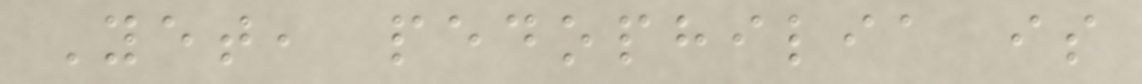Yet, pedophilia is
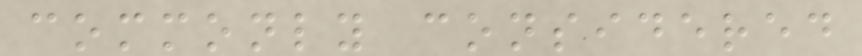commonly considered
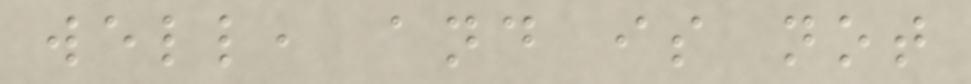well, and is not
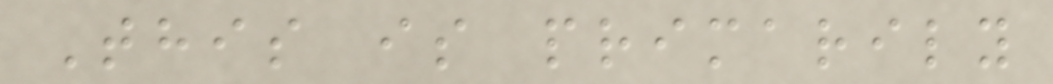This is primarily
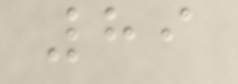89
